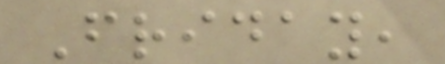Friday,
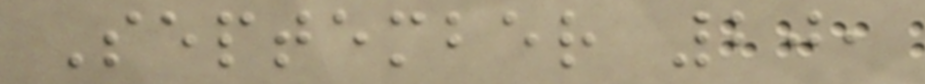September 20,
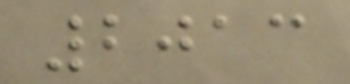2013
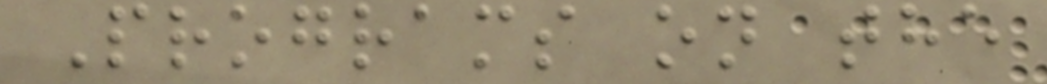Programs on the
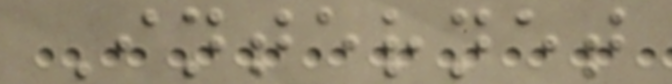Internet
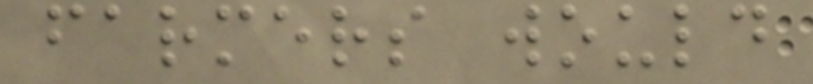farmers would
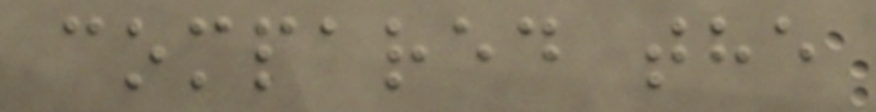compared the
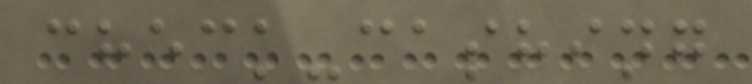check-cashing
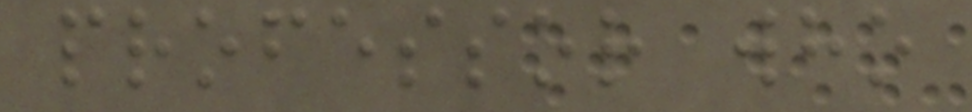professor who
